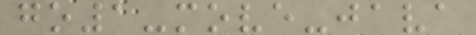go1-move-java
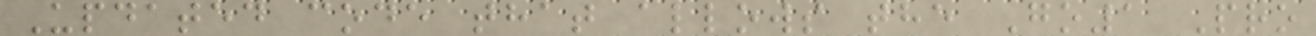Updated code that allows the Go1 Pro
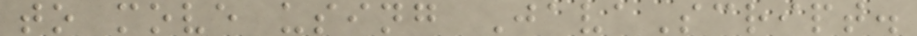to move using JavaScript.
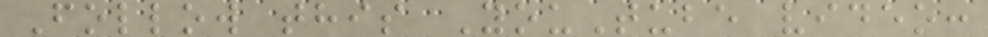Follow this YouTube video:
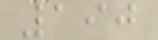190
